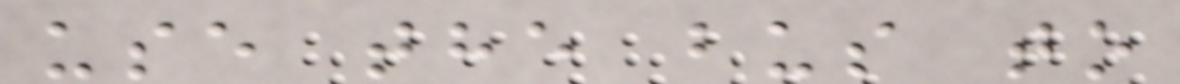use the bus to
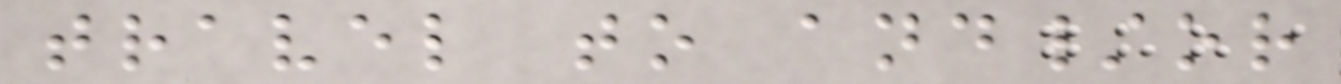travel to and/or
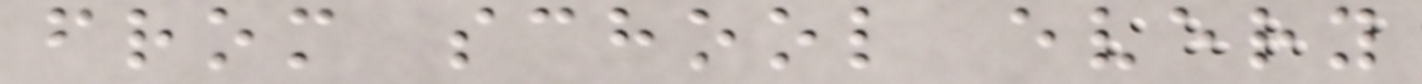from school every
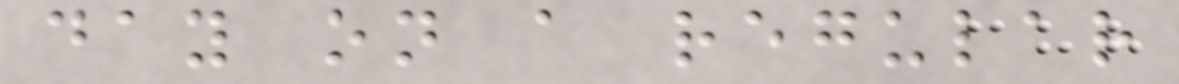day on a regular
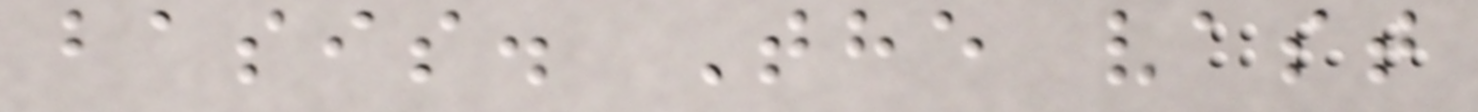basis. The vast
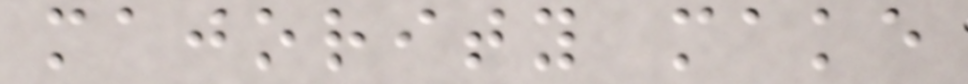majority make
